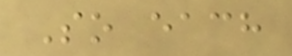So each
